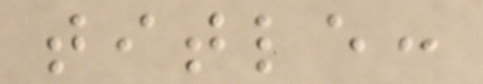title:
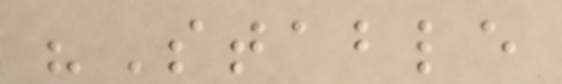"Stable
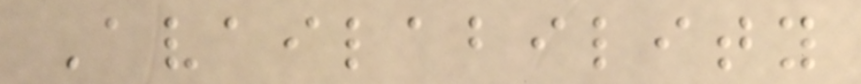Availability
